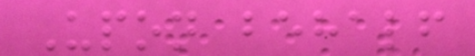Upon behalf
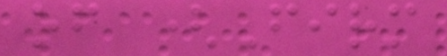of (Firm
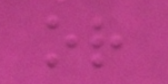or
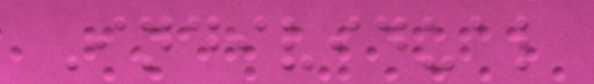Individual
